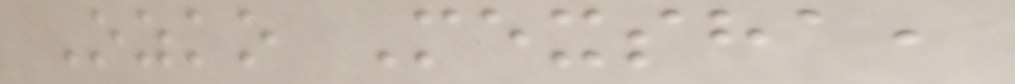Ozko Mexsha,
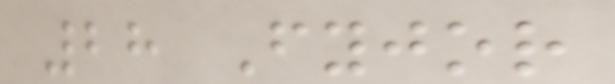28 Fyjor
